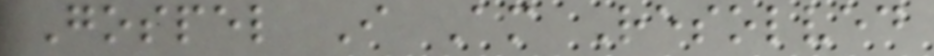Gospel I Am Resolved
